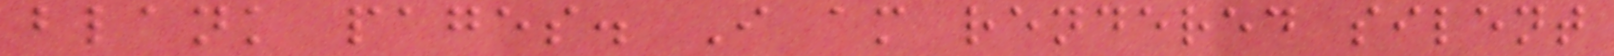blank pages. I am rendered silent
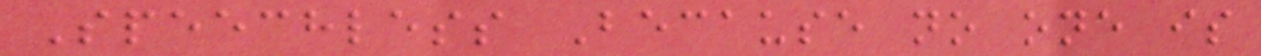Speechless Because no one is
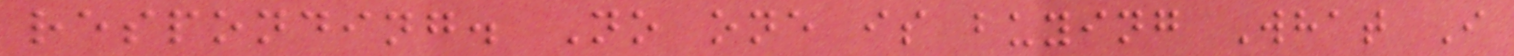responding. No one is buying What I
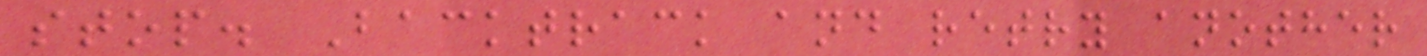stop. Backtrack and retry another
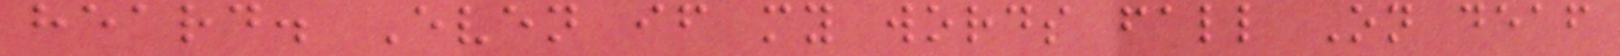heard. Even if my words fall On deaf
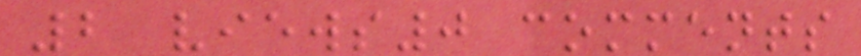2 views0 comments
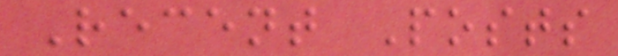Recent Posts
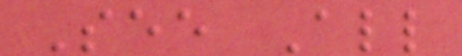See All
